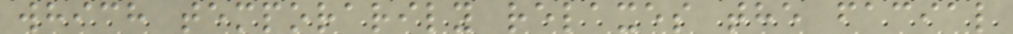which temporarily relaxes the facial
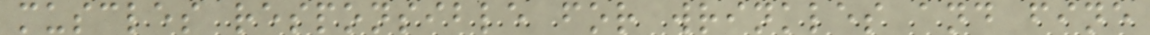muscles responsible for wrinkles and fine
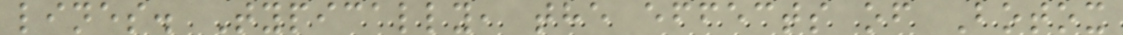lines. Typically, the effects of Botox
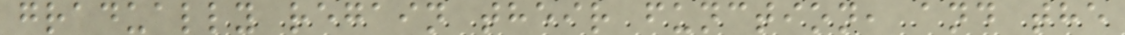gradually regain their function, and the
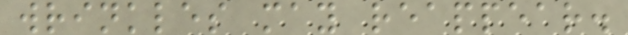wrinkles may reappear.
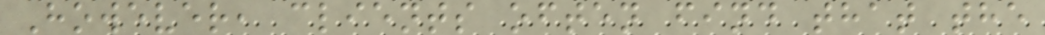However, clients often find that the
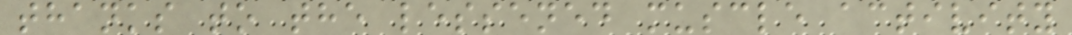thanks to the lessened muscle activity
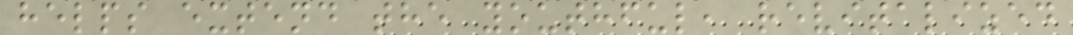helps extend the youthful, revitalized
